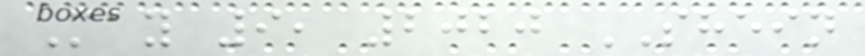May 9, 2020 SHEIN
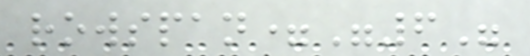rowspan="6"
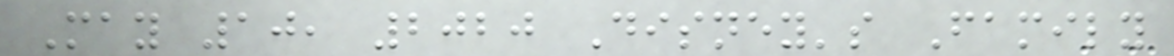May 10, 2020 Disney's Family
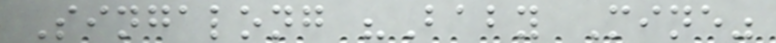Singalong "Baby Mine"
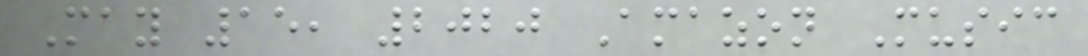May 15, 2020 Amazon Music
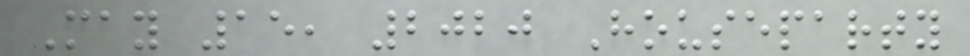May 15, 2020 Houseparty
